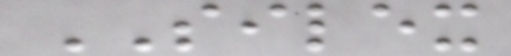SILEX
